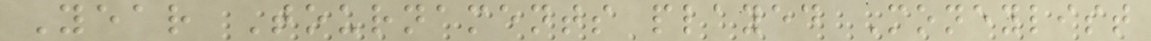Year Tournaments played Moneylist
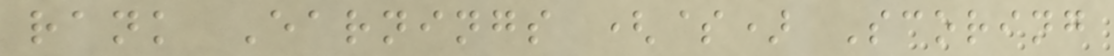rank Earnings ($) Scoring
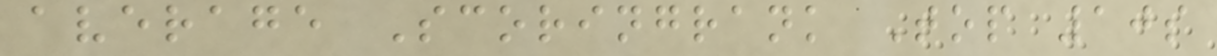average Scoringrank Top 10s
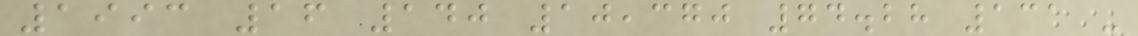1993 16 140 10,370 74.28 131 -
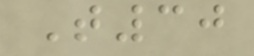T30
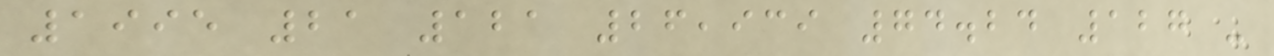1995 21 121 26,939 74.24 127 -
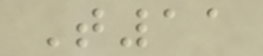T11
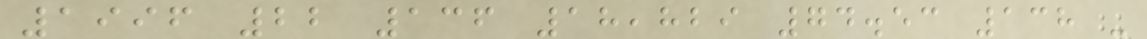1996 22 136 18,829 74.53 138 -
